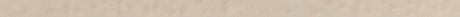VIRTUAL EVENT
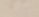f
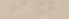in
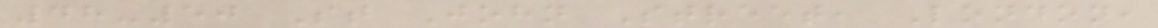48-50 St John Street, London,
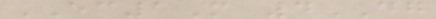EC1M 4DG
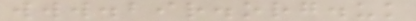www.bir.org.uk
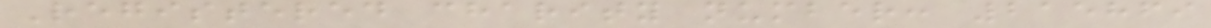Registered charity number: 215869
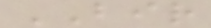BIR
